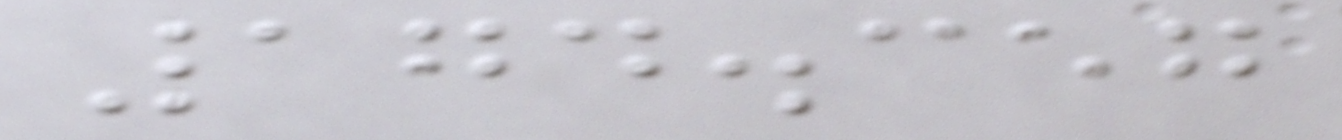174.357
